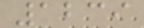1239
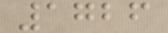1726
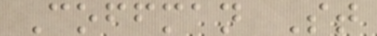Coffman St
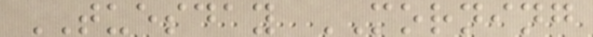TUESDAY MORNING
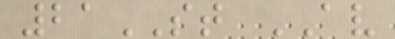21ST AV
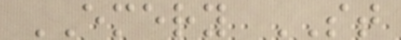EMERY ST
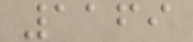1169
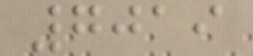7019
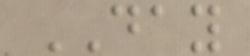DAY
